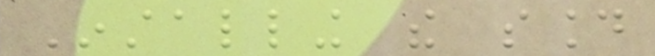Installing the sound
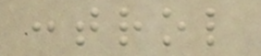control
